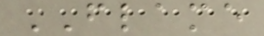FLAME
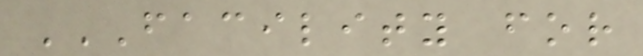FACILITY FOR
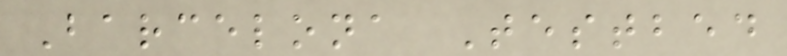Barcelona Testbed
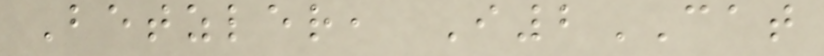Betzler, I2CAT
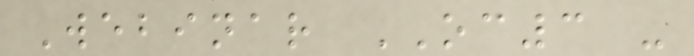Webinar OC3 -
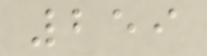259
